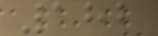182
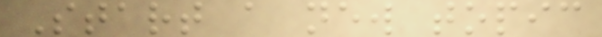Start a new topic
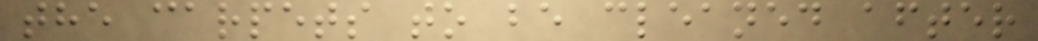the carpets to be cleaned after
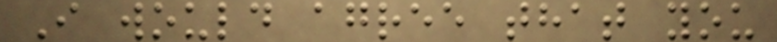I would agree that you
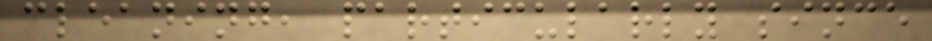cleaning, particularly since
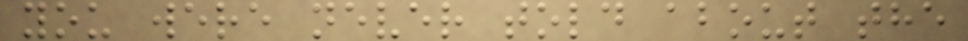you were never told about the
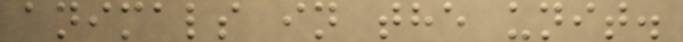animals in the unit.
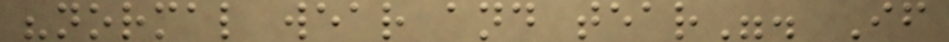"normal wear and tear". If
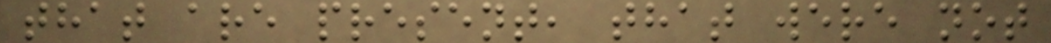that are present, that were not
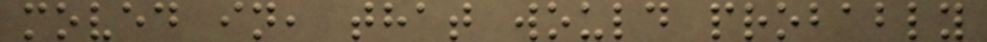moved in, that would probably
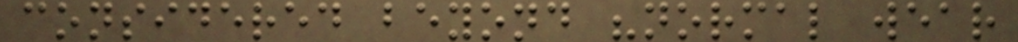considered beyond "normal wear
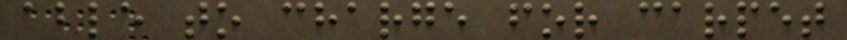able to charge for carpet
